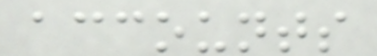accounts
